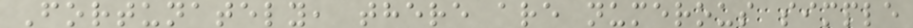Fortunately, there are numerous simple
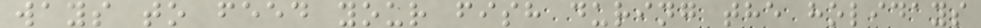ways to feed your fish during the holidays
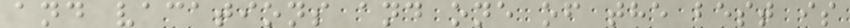and vacations and one of the best is
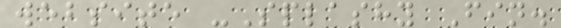website -Splashy Fin.
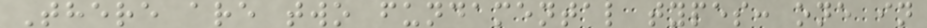There are two fundamental types: one in
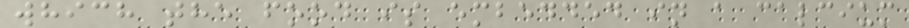which the food is embedded in a calcium
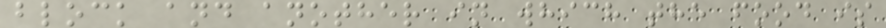block and another in which the food is
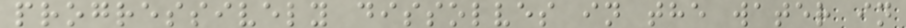progressively dissolves in the water in
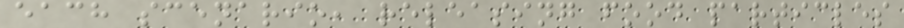each scenario, releasing food particles
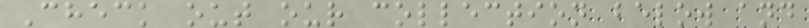Check out our collection below and
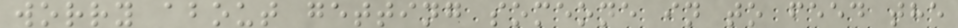worry about getting someone in to feed the
